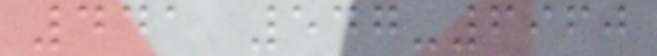441 547-6960
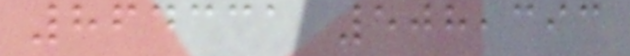864331 508,393
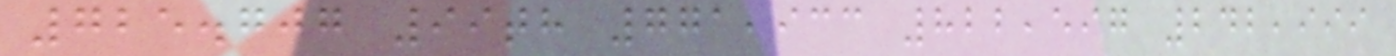725.707 99th 771,933 822,597 242,999
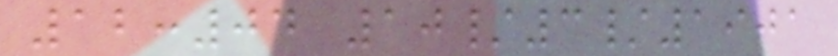12:04 10/3/1901
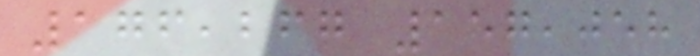176,267 157,058
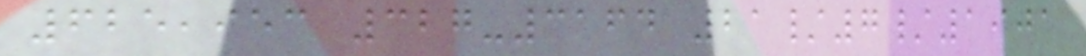625,953 327-3164 21/7/1901
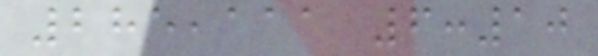285,111 6:10
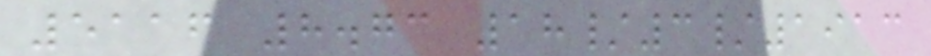5116 8.73 18/3/1913
